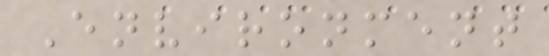Environment
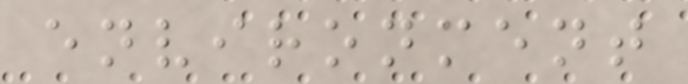environment
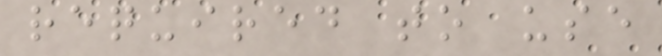required to use
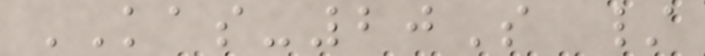KAS-20S /
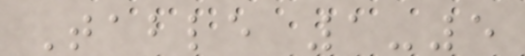Table 1-5
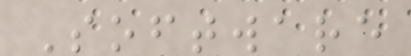Software
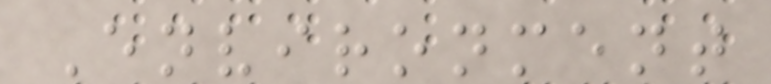Environment
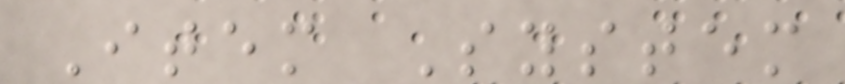Item System
